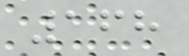168
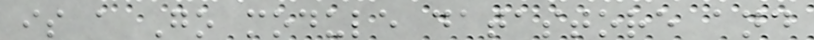is a Go module datastore and
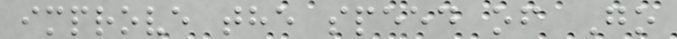improve the speed of Go
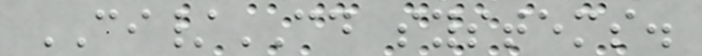CI/CD systems.
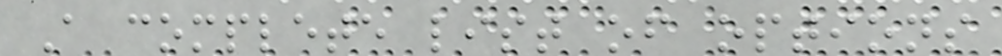A complete list of options
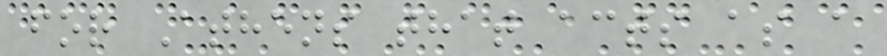for Athens that acts as a
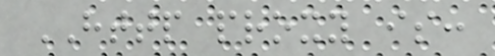HTTP proxy is:
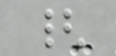{
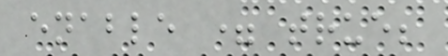enable = true;
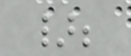};
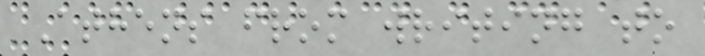Athens from writing to
